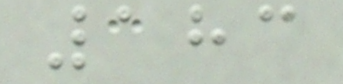183
